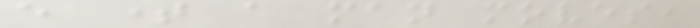every time a man moves,
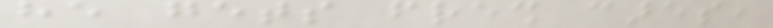he gets fresh cares,
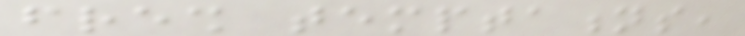fresh temptations,
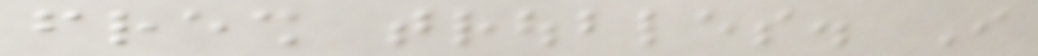fresh troubles. I
